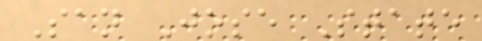San Jose State
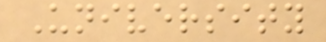University
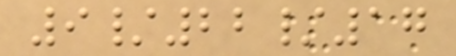9/22/17
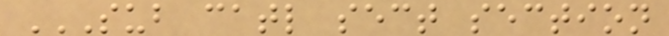SUB CATL SECT SECTION
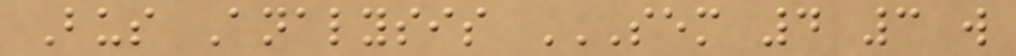Bus Analysis SEM 4 3 W
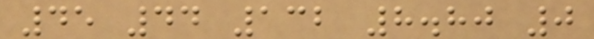45 44 132 8.80 0
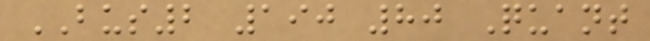BUS2 190 80 Quant
